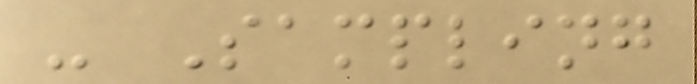- Sampling
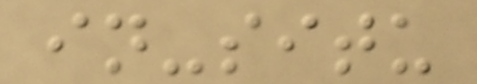in-situ
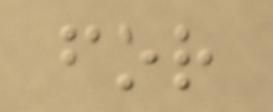for
